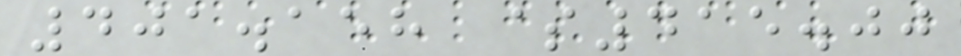401.158 $415.00
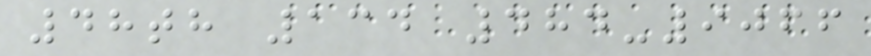48th 134 484-9066
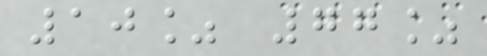10% 77%
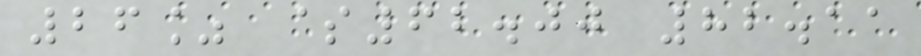26% $62.00 82.11
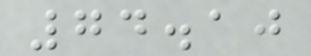74.10
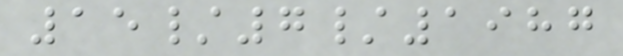15/7/1987
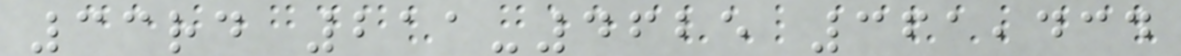33rd 211-4625 361,434
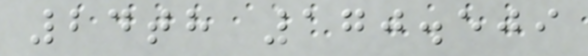24th 170.509
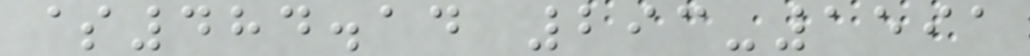$484.14 293-1591
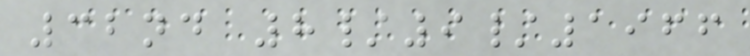32nd 8/9/1966
